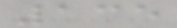135
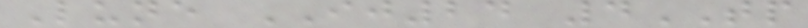Lune IJ24 4TP
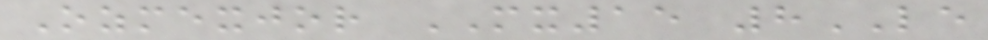Ozmexjor MX15 8LE
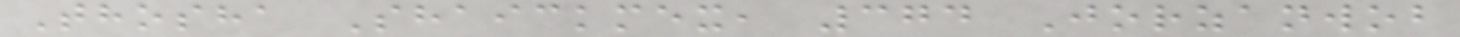Thosha Shaickmex, 374 Jorzanwob
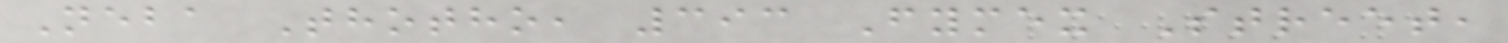Neba Thotho, 393 Fymex Street,
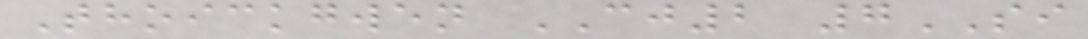Thoickgwen CJ2 7SI
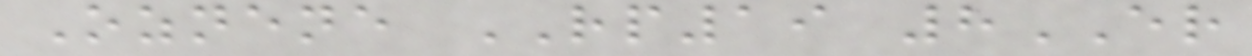Oznene RP19 8ER
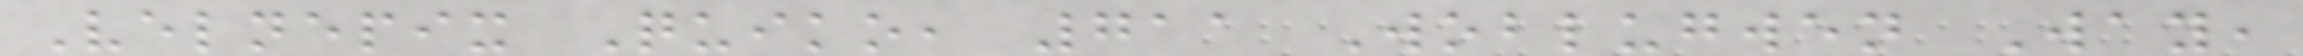Velnepix Quiko, 711 Woblugwen Way,
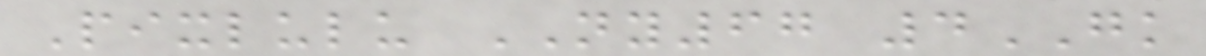Pixlulu NY67 4GK
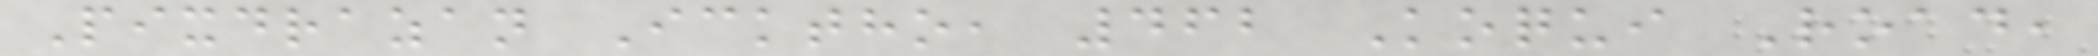Pixdrazan Icktho, 462 Koqui Road,
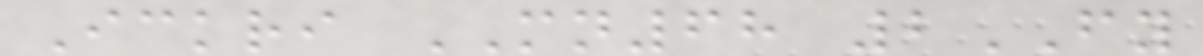Ickri MN68 2FY
